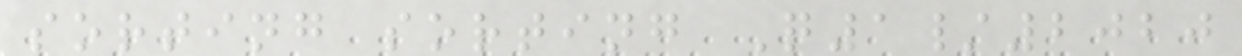sorting sorting Q1/2020
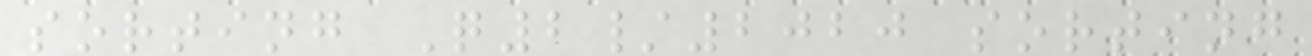sorting Q2/2020 sorting
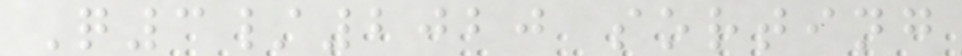Q3/2020 sorting
